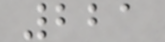221
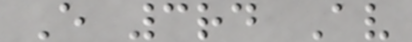E 3rd Av
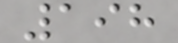198
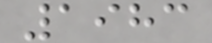1983
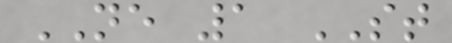NE 1 ST
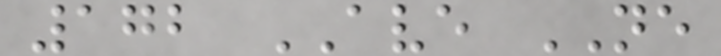172 AVE NE
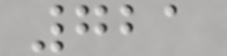721
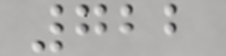722
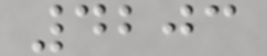4203
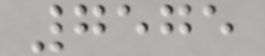7575
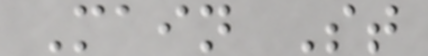Main St
